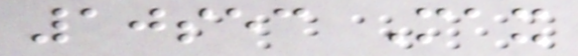10sec Max
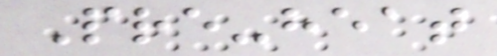Pre-heat
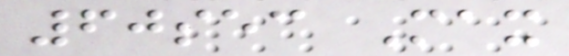60sec Max
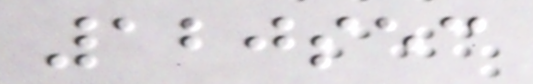120sec
